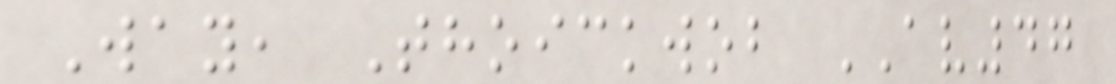Way, Thoickwob AV47
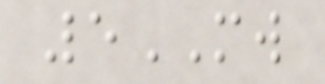5MW
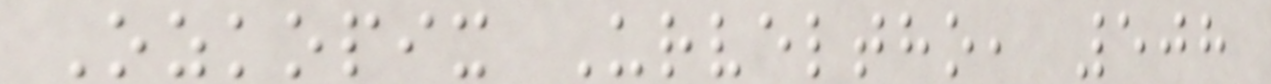Ozkopix Urveltho, 508
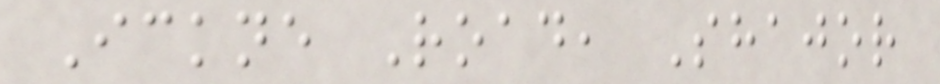Ickne Road, Shajor
